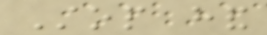Stop hand
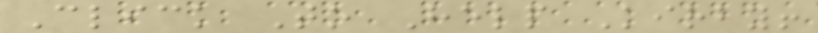Click To Help Kirby!
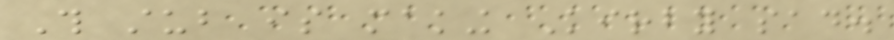This stub is making Kirby sad.
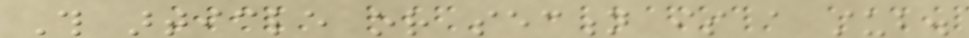This article or section is a stub.
